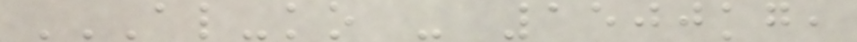AL-KO - 1500KG,
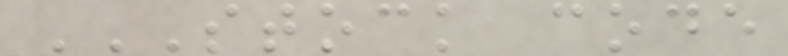STOCK CODE
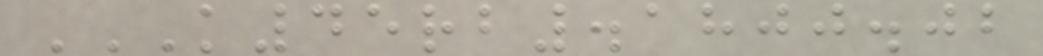K45RB.1800.02
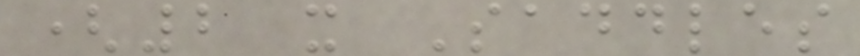(2 x Saddles
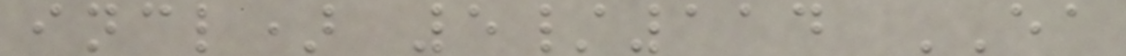incl) 5/114 EA
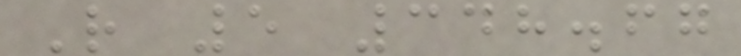R 5 348.67
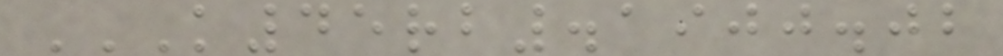K45RB.1900.02
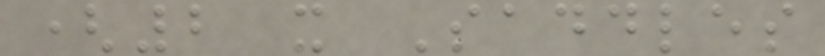(2 x Saddles
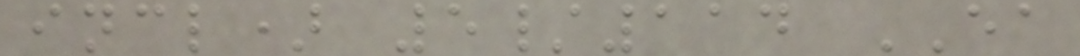incl) 5/114 EA
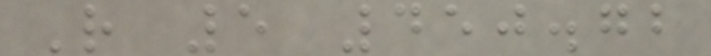R 5 450.72
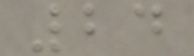24
